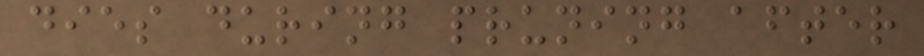dies during pruning after
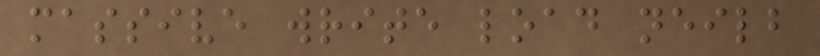massive write load neilb
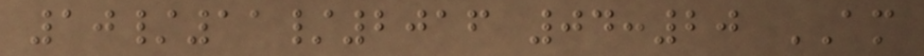10/11/2016 04:20 AM
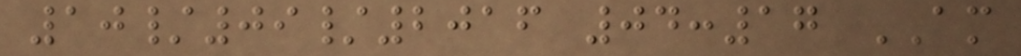10/09/2016 04:17 AM
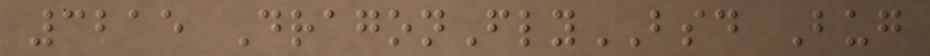3215 DragonFlyBSD Bug
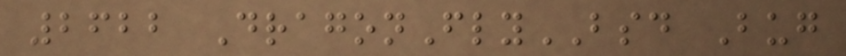2622 DragonFlyBSD Bug
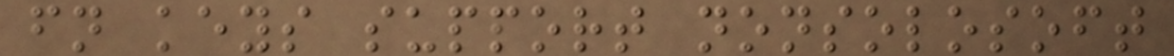fn keys support nonsolosoft
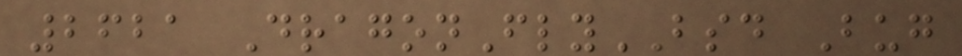2621 DragonFlyBSD Bug
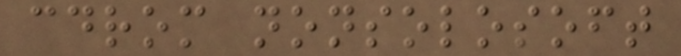cdrom nonsolosoft
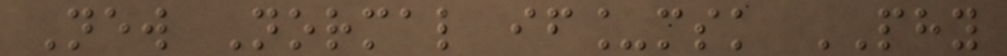New Normal if_msk PHY
